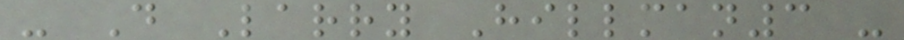- D Larry Hillman3 -
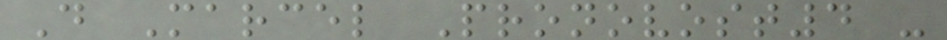D Marcel Pronovost4 -
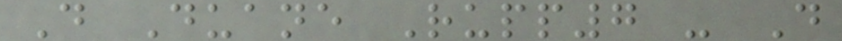D Duane Rupp7 - D
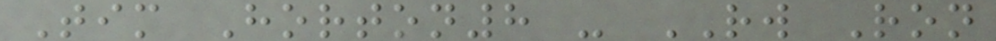Tim Horton8 - RW Ron
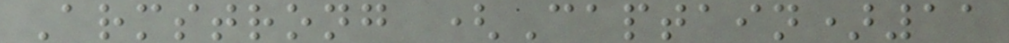Armstrong (Captain)11
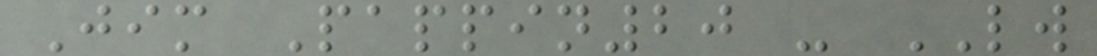Jim Pappin20 - LW
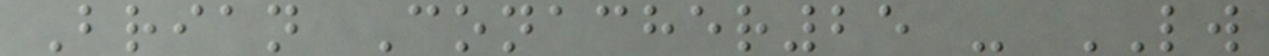Brian Conacher25 - LW
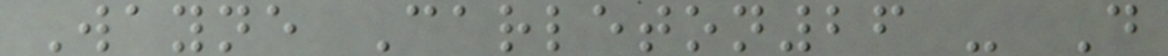Wayne Carleton26 - D
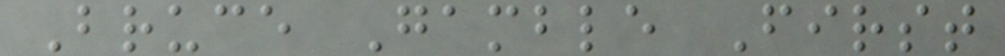Bruce Gamble First
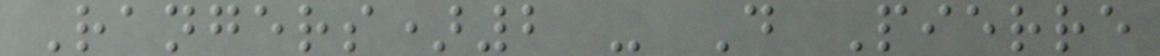Rangers)2 - D Pierre
